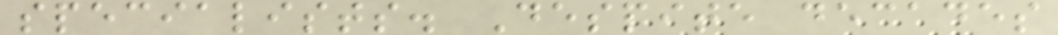specialists. Despite decades
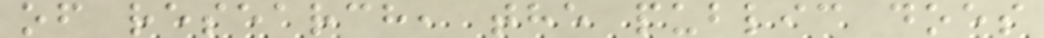of research, the public does
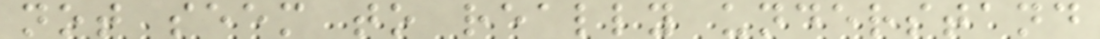not seem to really understand
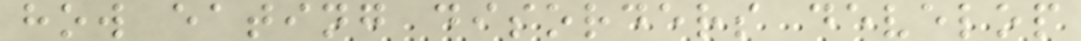how eating disorders develop
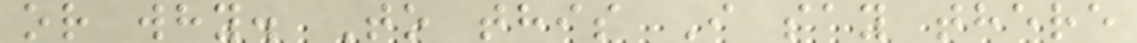or why. To this I say there
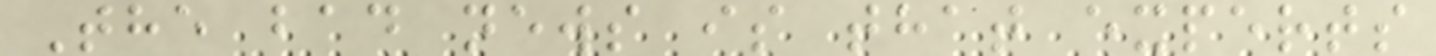The bad news is that experts
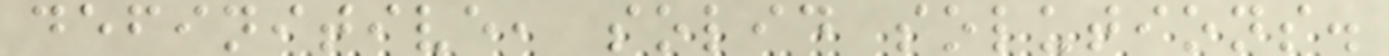definitive, solid solutions.
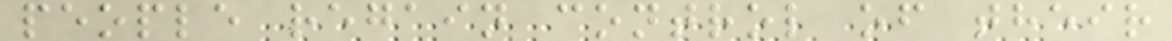people regain control of their
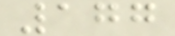177
